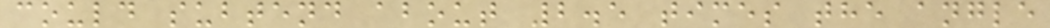could subtend about 2.5 times the angle
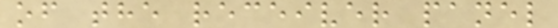of the receiver panel
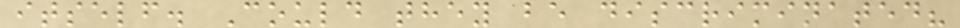itself. Could they be discriminated?
